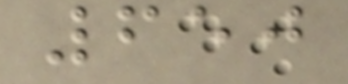650
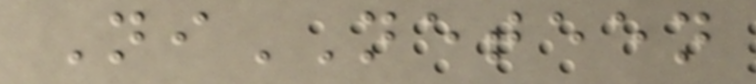NiNETEEN
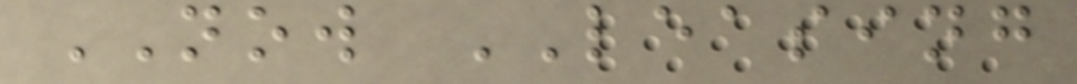NOW LEASING
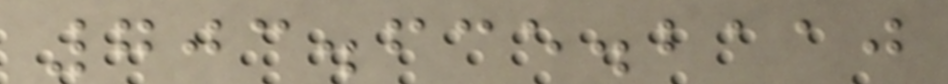703.635.2110
